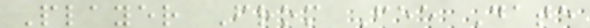Player From Fee Date
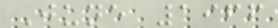June 1966
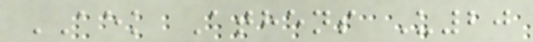AEK Athens U20
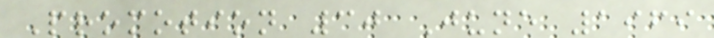Promotion 30 June 1969
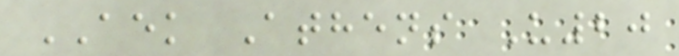AEK Athens U20
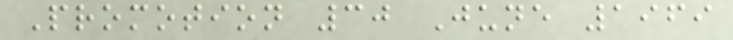Promotion 30 June 1969
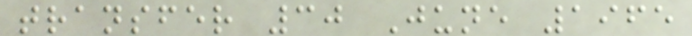transfer 30 June 1965
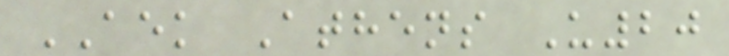AEK Athens U20
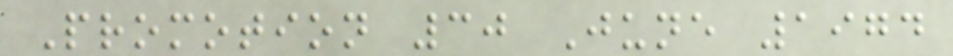Promotion 30 June 1974
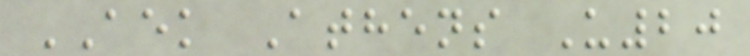AEK Athens U20
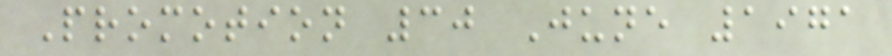Promotion 30 June 1971
